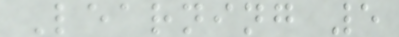Learning 5
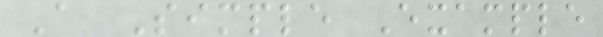A Simple Example
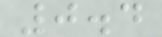0.4
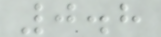0.8
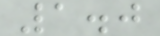1.0
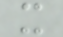x
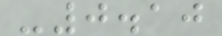-0.10
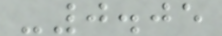-0.05
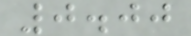0.00
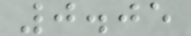0.05
